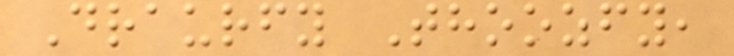Draurfy Thoozfy,
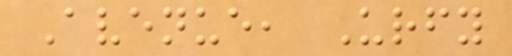Avenue, Urfy
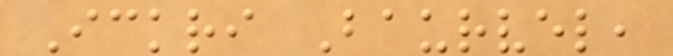Ickri Baurvel,
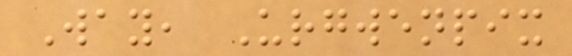Way, Urgwenpix
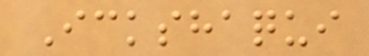Ickshaqui
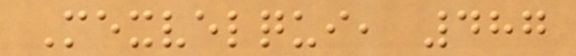Mexvelqui, 487
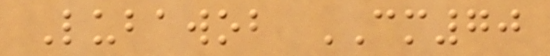Lubawob CM70
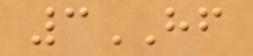3HF
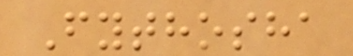Fythosha
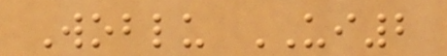Woblu UI2
